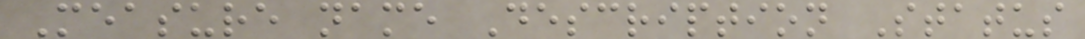Measure name Description Status
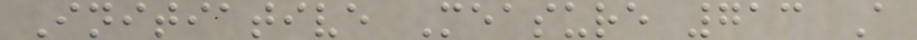Initiative Measure 713 A
